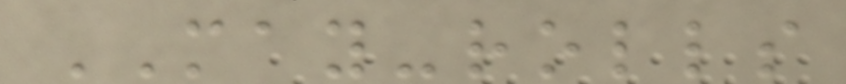MAY-rolls
